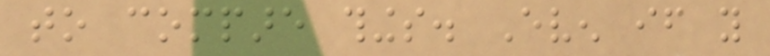to compare things. Even if you
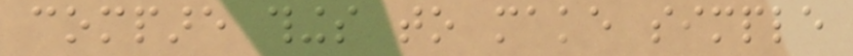compare things to make simple
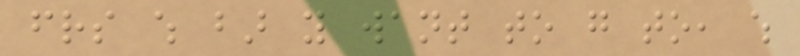friends which bar you want to go to, which
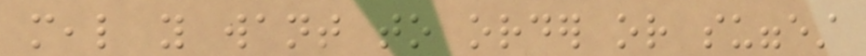meal you want to order or suggest
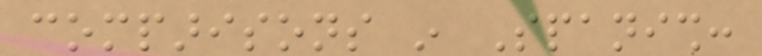comparisons in Spanish:
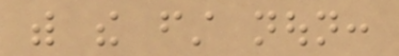with the first noun:
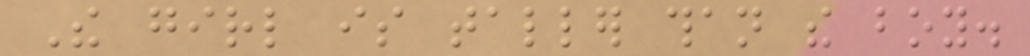The girl is taller than the boy.
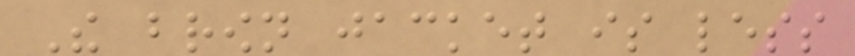The brown jacket is less
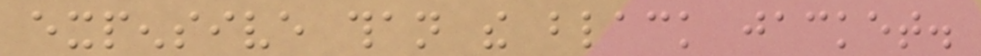expensive than the black jacket.
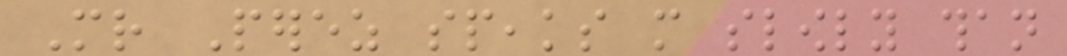Mr Perez speaks more slowly than
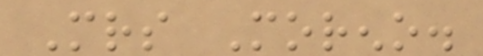Mrs Moreno.
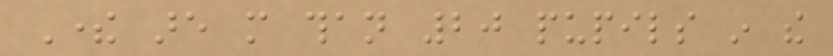There are more than 20 pupils in the
